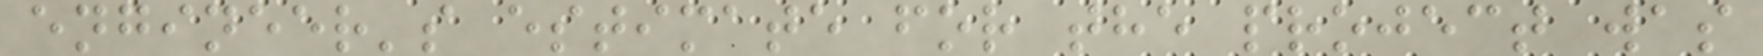engineer's estimate for the project was
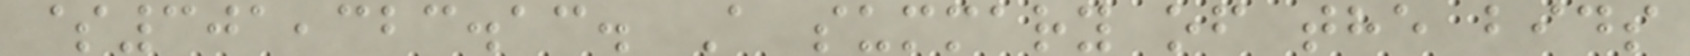$301,323.13. A summary of the bids
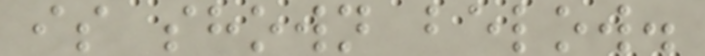is shown below.
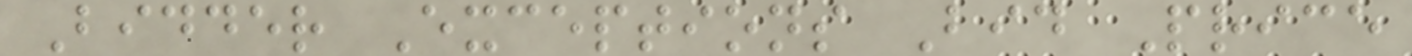Bidder Exceptions Bid Price
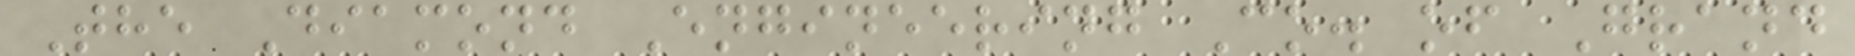The Diamond Engineering Co. of Grand
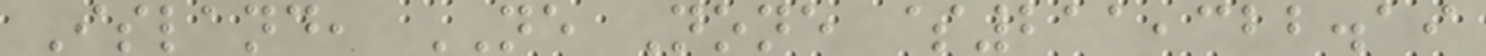Island, NE None $211,322.19
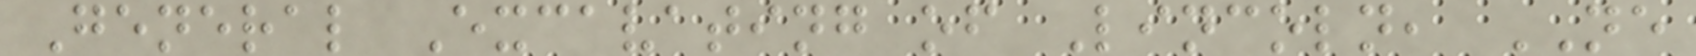General Excavating of Lincoln, NE
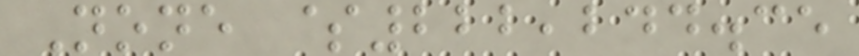None $222,244.35
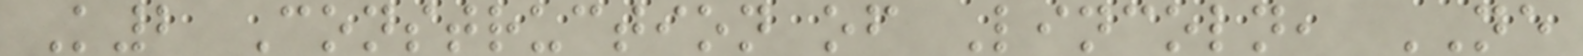K2 Construction of Lincoln, NE
